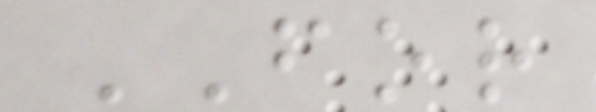FOR
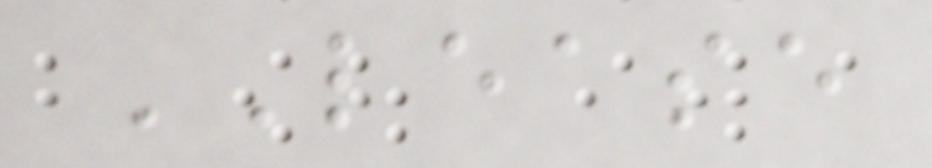LEASE
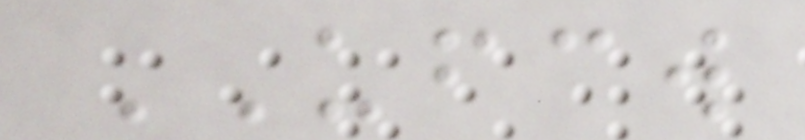UFCW
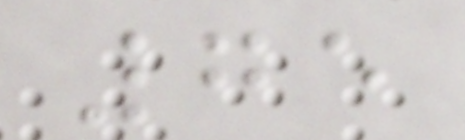75
